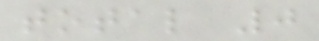total 0
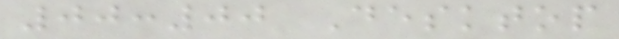00:00 Desktop
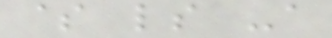$ ls -a
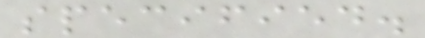specified.
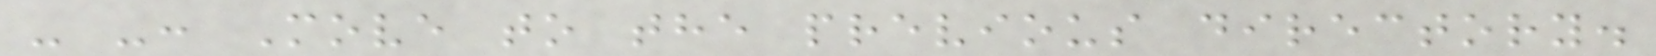- -: Move to the previous directory.
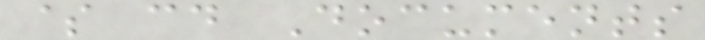$ cd Documents
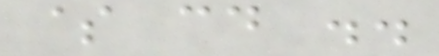$ cd ..
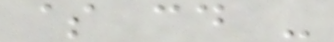$ cd -
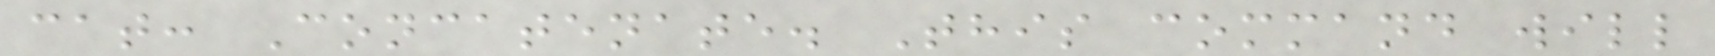cat: Concatenate. This command will
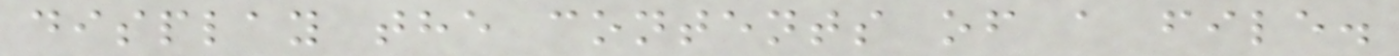display the contents of a file.
